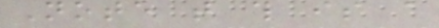Note that this is a
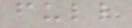full
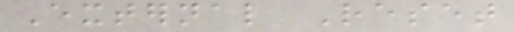External Reset
